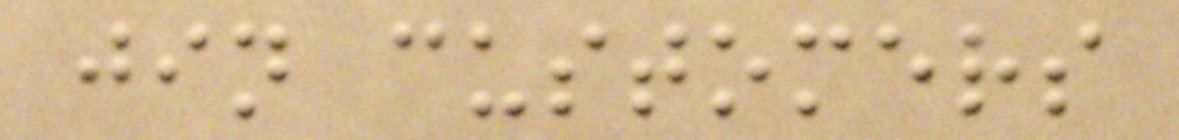jin customers
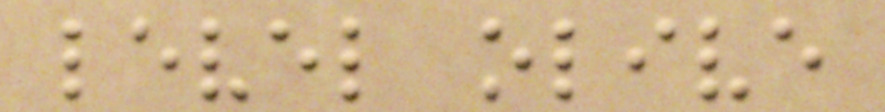level olive
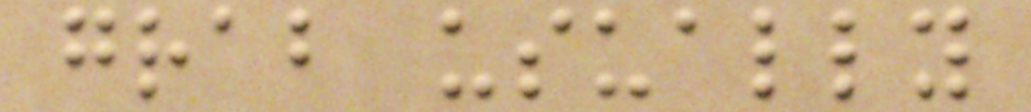grab usually
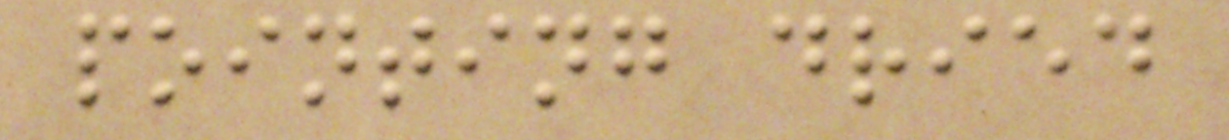pointing dried
